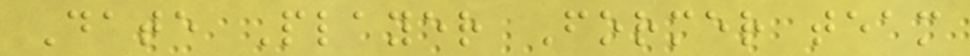Date Player Former team
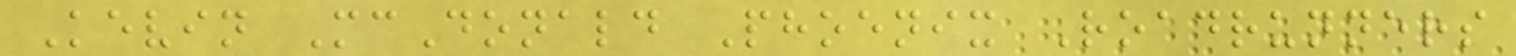Kevin McDonald Phoenix Roadrunners
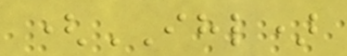(IHL)
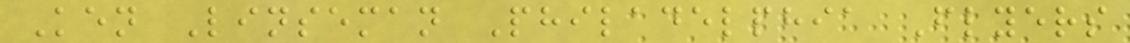Ken Linseman Philadelphia Flyers
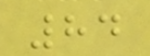84
